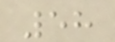58
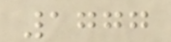1777
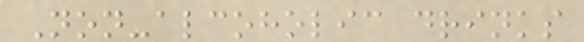Non-alcoholic drinks
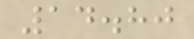14.80
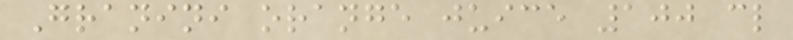Granini orange juice 100 cl
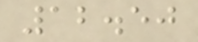12.50
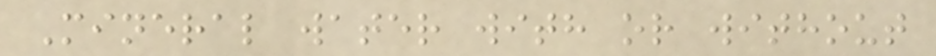Mineral water with or without
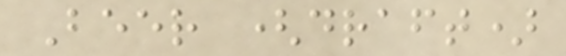Beer (draft)
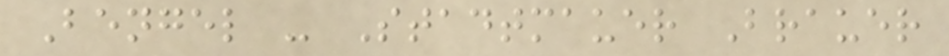Bengel - Stadtmauer Brauer
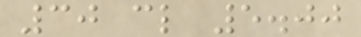30 cl 5.00
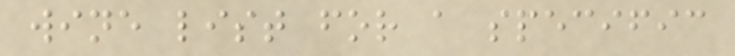wine list for a specific
